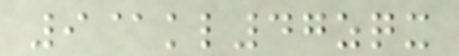9@kl47zqx
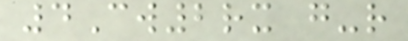4Cw2rx g-r
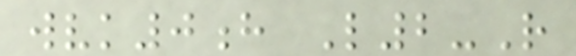wvk0h L2-R
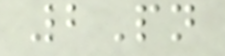2Pn
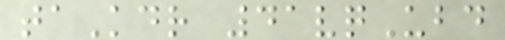taKdr 41vqUbd
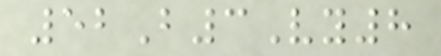52B3Vy8
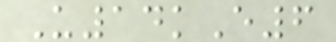U14kE6
